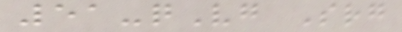51-qVg Srg
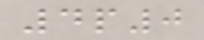4p0
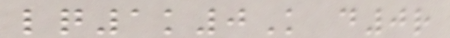lq1k0K d0r
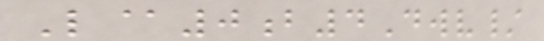L@0b4Dwv/
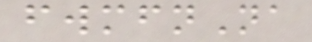fwmfnNa
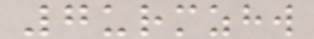7urmzhw
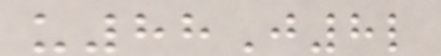u88J8l
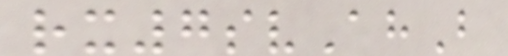rx7svAhB
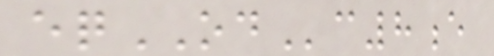eqODc8e
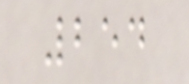254
